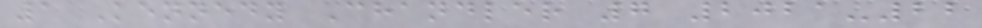1 Kennedy Chandler 7 2021-22
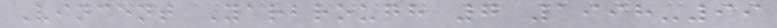Vincent Yarbrough 7 1998-99
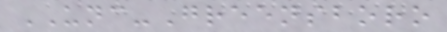UNC-Greensboro
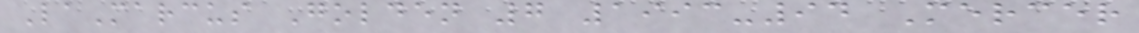LaMarcus Golden 7 1993-94 Mercer
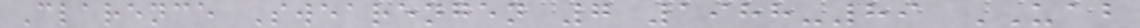Clarence Swearengen 7 1988-89 UAB
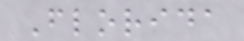Florida
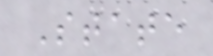State
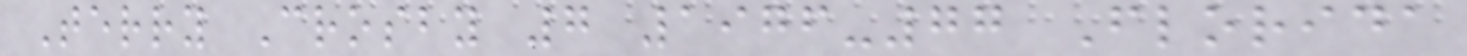Terry Crosby 7 1976-77 Florida
